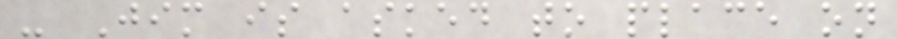- Jim is asked to place on
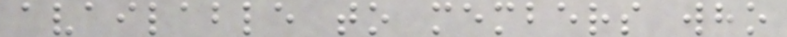available to members who
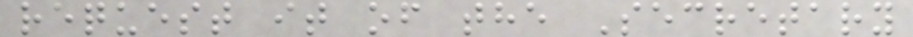request it of the Secretary
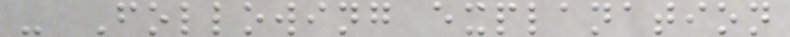- Following explanation
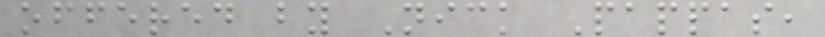offered by Nick Pappas,
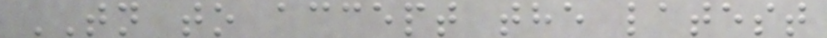TN to accept the latest
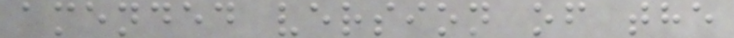amended version of the
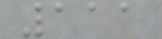111
